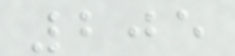205
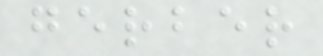gerber
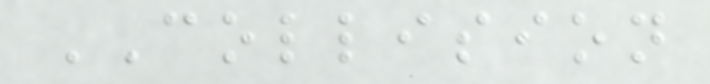COLLISION
